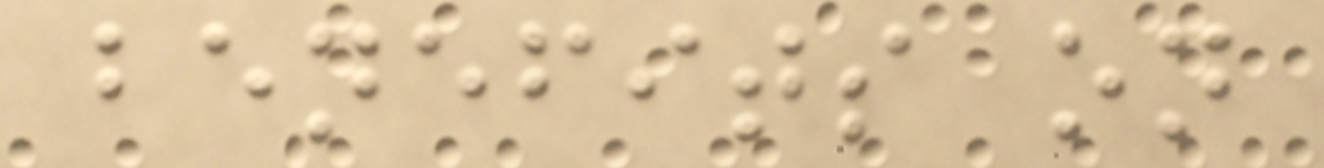benefits on
